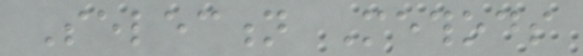Selection Methods
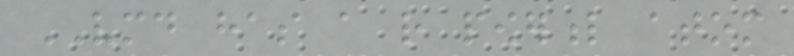VMD has a rather powerful atom
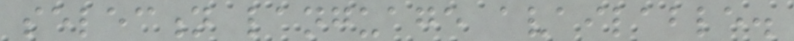selection language available.
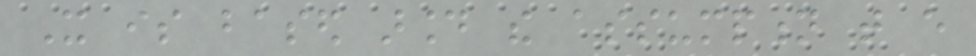It is based around the assumption that every
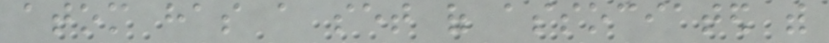atom has a set of associated with
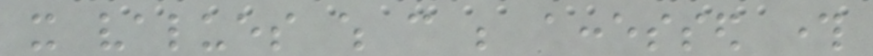it values which can be accessed through
